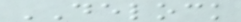DELOCK
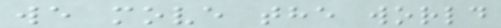we move the world
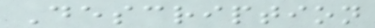Description
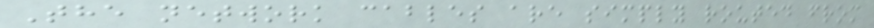The network cables are simply routed from
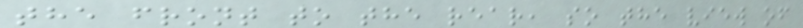the front to the rear, so the view of
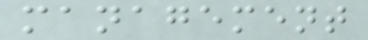management
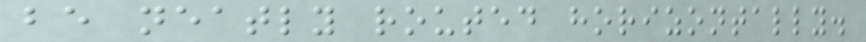be neatly routed horizontally.
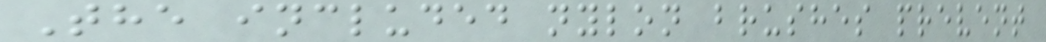The included nylon brushes prevent
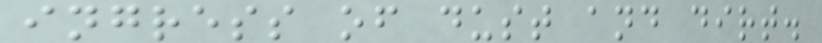ingress of dust and dirt.
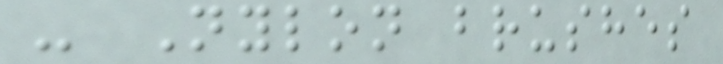- Nylon brushes
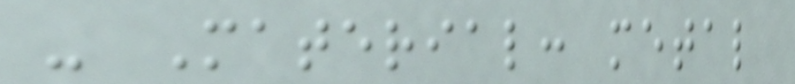- Material: metal
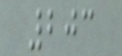203
